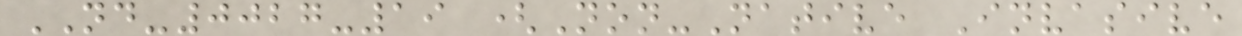ND-0027-19 (Non-Native Invasive
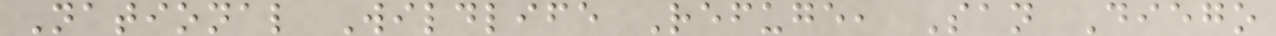National Wildlife Refuge, San Diego
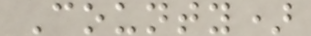County)
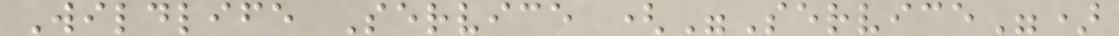Wildlife Service ("Service")
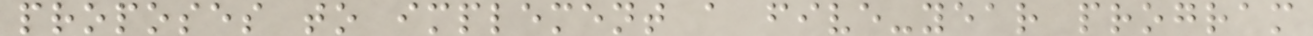proposes to implement a five-year program
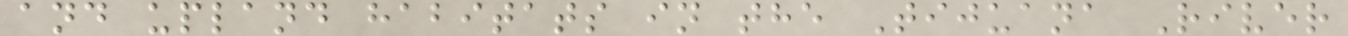and upland habitats in the Tijuana River
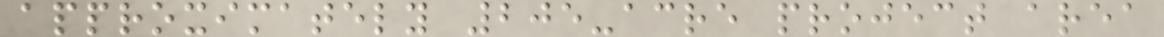approximately 205-acre project area
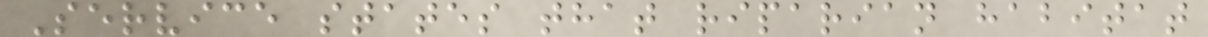Service states that riparian habitat
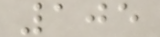105
